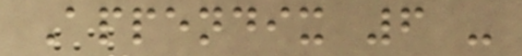Appendix 6 -
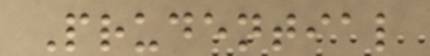Prudential
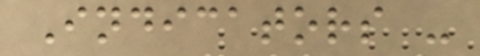Indicators -
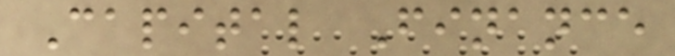Capital Finance
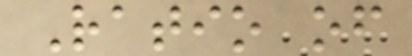Ratio of
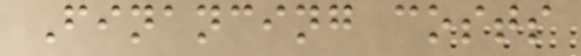Financing costs
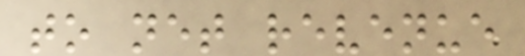to net revenue
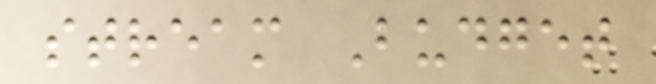stream Budget
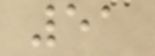51
